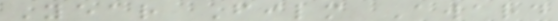Year Film Award
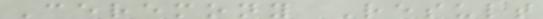Ceremony Result
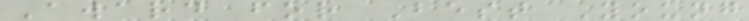Award for Best Young
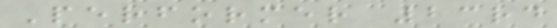Performer 23rd
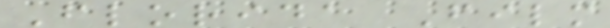Florida Film
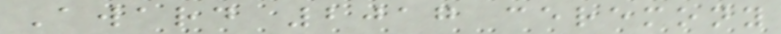Award 2017 ceremony
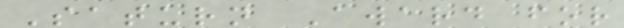Saturn Award for
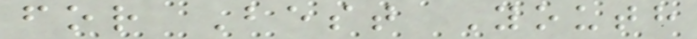for Best Youth
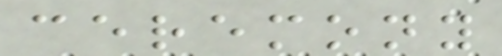ceremony
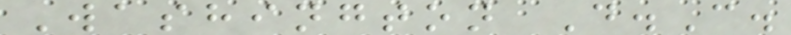Washington D.C.
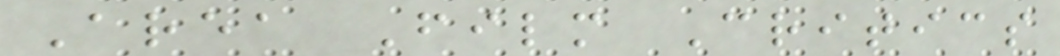Area Film Critics
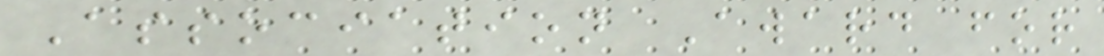Association Award for
